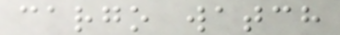cargo watch
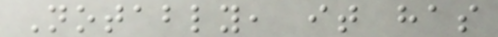Notably, it has
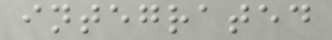integrated
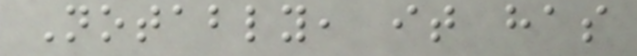Notably, it has
